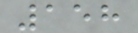158
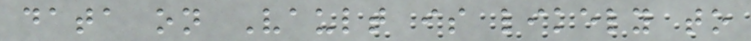data on Vault is likely to
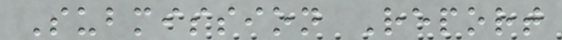Submission Report
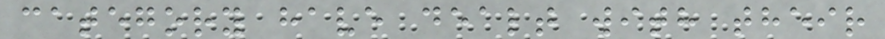category have dealt with their
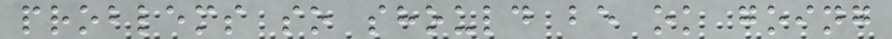problems so should be ok going
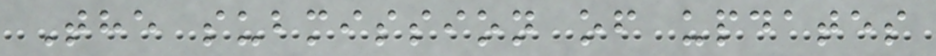The submission of updates
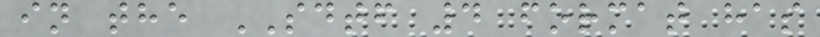in the SDTF 4 format has
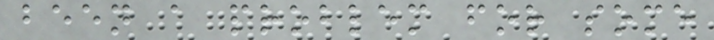been a problem for some
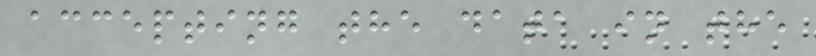accepting the data in the
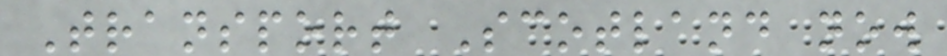Transport Scotland now
